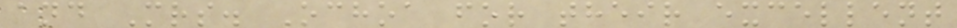and Mrs. Ochoa for their excellent
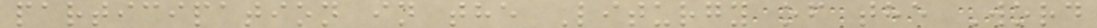participation in the Liturgy of the Word
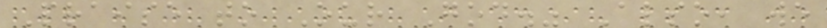Praise to Our God." Also, we
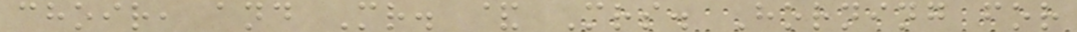choir, and Mr. & Mrs. Horning for
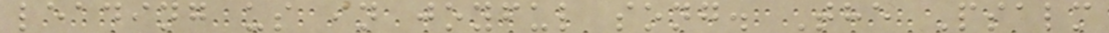leading us in joyful song. The Psalm
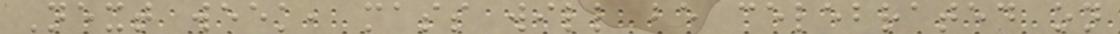Next week, mass will be celebrated on
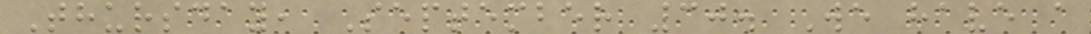Thursday, September 30. We have a
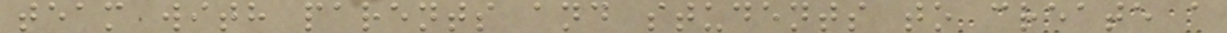team with parents and students to create a
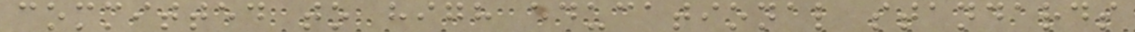committed to high educational standards
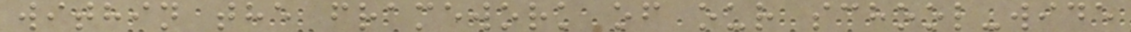within the framework of our school-wide
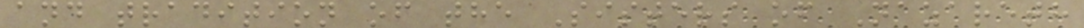and tradition of the Sisters of Nazareth
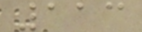113
